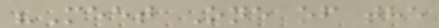"Meet One of the
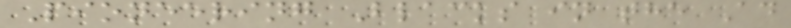Pioneering Blacks in the Ad
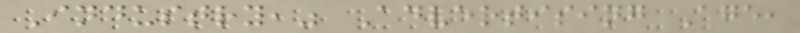Industry," Advertising Age,
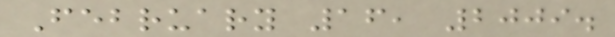February 16, 2009.
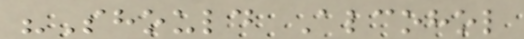"Should Alcohol
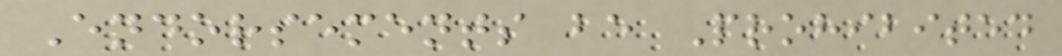Endorsements be Prohibited
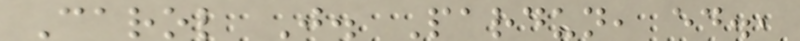Carol J. Pardun, ed.,
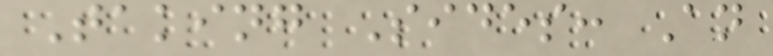Taking Sides: An
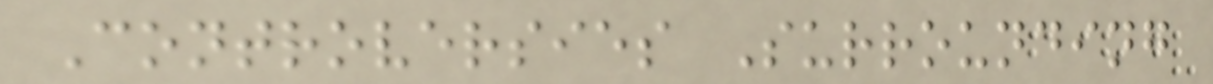Controversies Surrounding
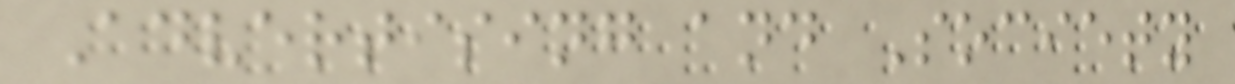Advertising and Society
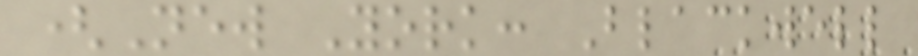(New York: Blackwell
